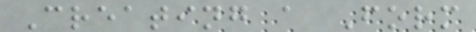Creating a Form
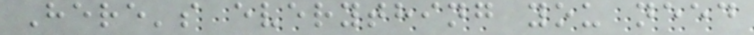Here's everything you need
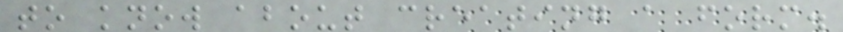to know about creating a form.
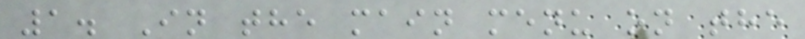1. In the main menu on the
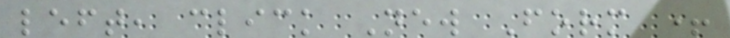left, click New Form +
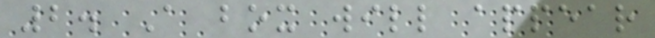2. A box will appear
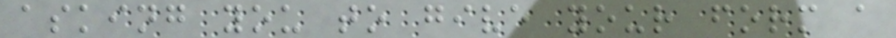asking you to give your form a
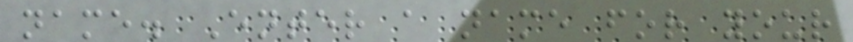name. Enter a name for your
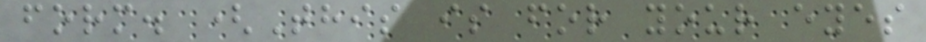form. (This is for your eyes
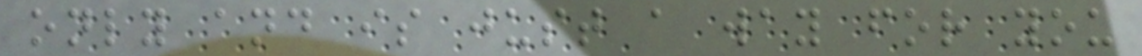only and is just a way for you
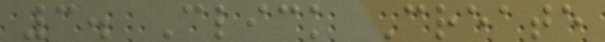3. Click Create
